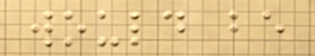would be
